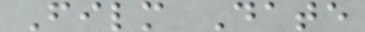Film Date
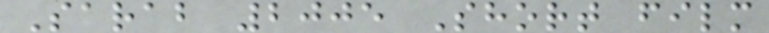Sarab 2005 Short film
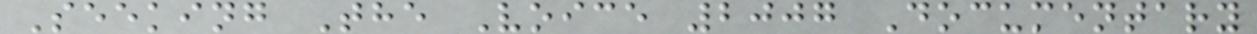Seeking The Voice 2007 Documentary
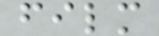film
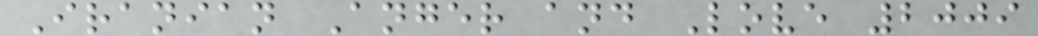Iranian Anger and Love 2009
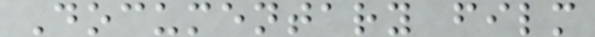Documentary film
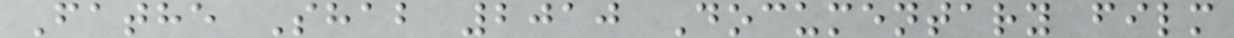Fathe Shab 2010 Documentary film
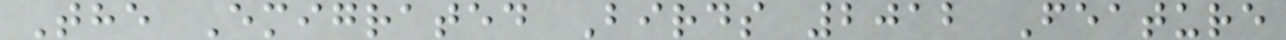The Emigrated Birds 2012 Feature
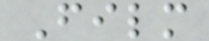Film
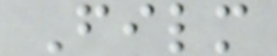Film
